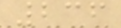236
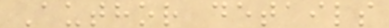Author details
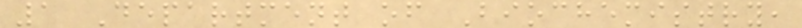1 Department of Biochemistry,
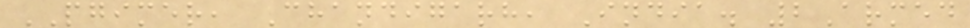PGIMER, Chandigarh, India. 2Armed
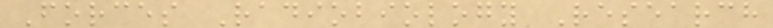Forces Radiobiology Research
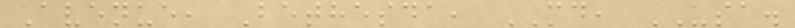Avenue, Bethesda, MD, USA.
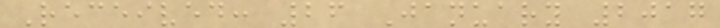Received: 26 January 2017
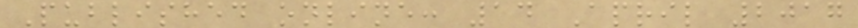Published online: 14 April 2017
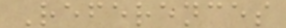References
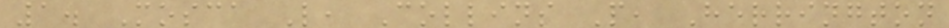1. Mosca L, Collins P, Herrington
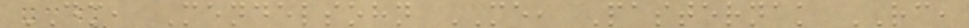DM, Mendelsohn ME, Pasternak RC,
